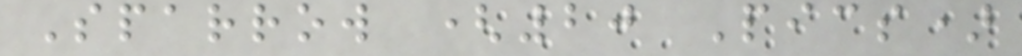Sparrow (20 Pics)
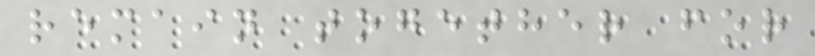remain together for
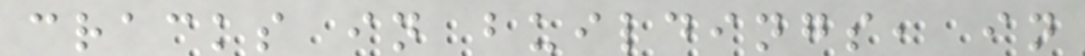cracks in buildings, in
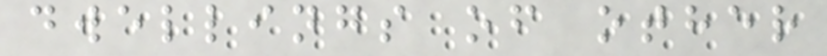dwellings of other
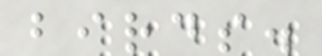birds.
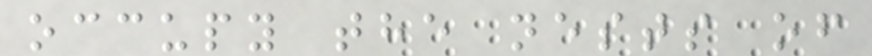occupy the nests of
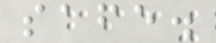safe.
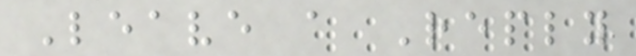Leave a Reply
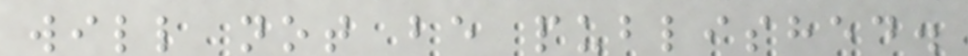will not be published.
